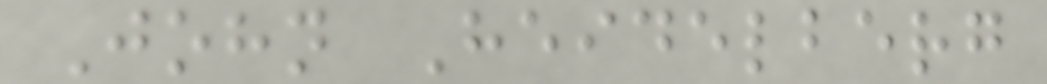John Heidelberg
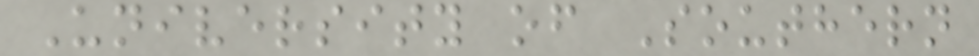University of Southern
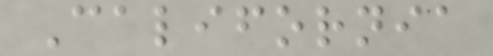California
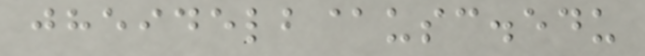jheidelb@usc.edu
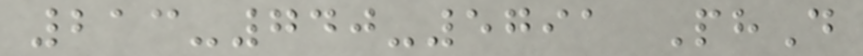213-740-5791 PhD
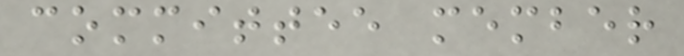committee member
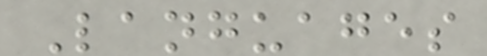Languages
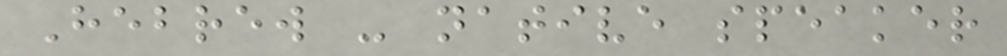Hebrew - native speaker
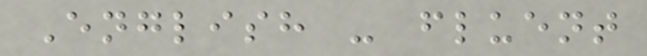English - fluent
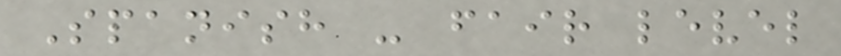Spanish - fair level
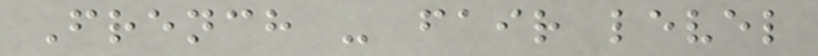French - fair level
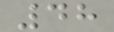48
